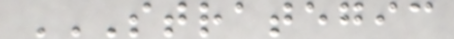STRATEGIC
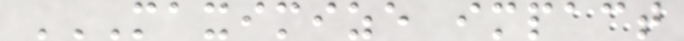MAXIMIZE IMPACT
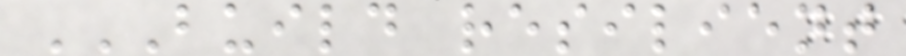BUILD RESILIENT
